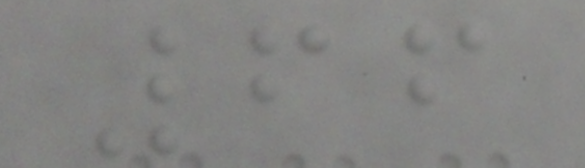66
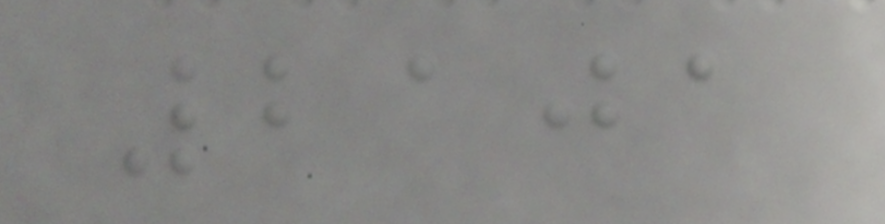2101
